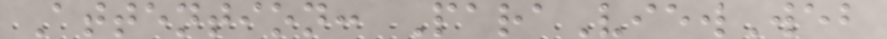Attention: ParaViewWeb
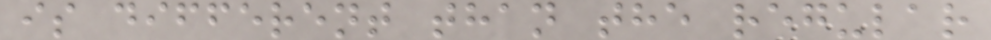is different than the regular
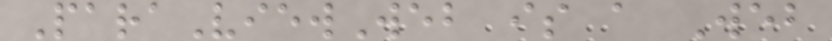ParaViewWeb is a Web
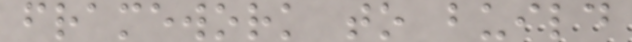framework to build
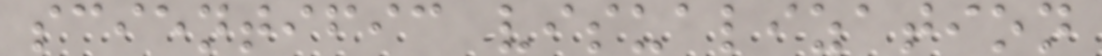scientific visualization
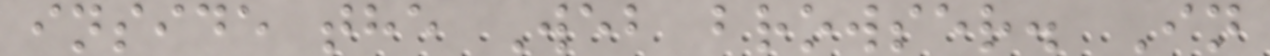inside the Web browser. In
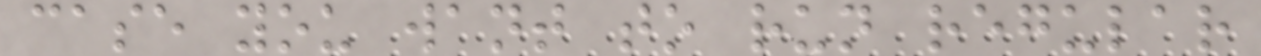case you want to run regular
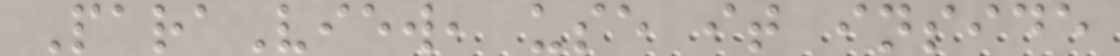ParaView, use it inside
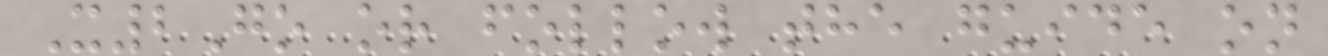X2Go or follow the guide on
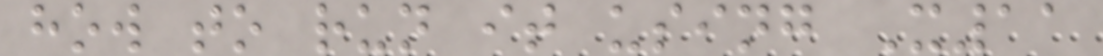how to run it using X11
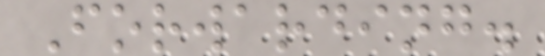Forwarding.
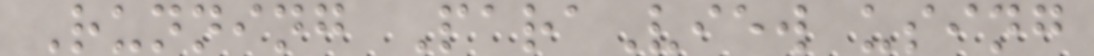Running ParaView using
